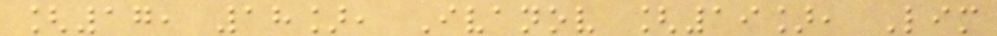[17, 18], Ivanov [19], Lim
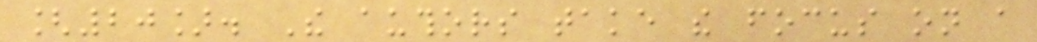[20]. The authors take the focus on a
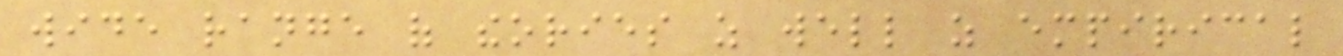wide range of theories as well as empirical
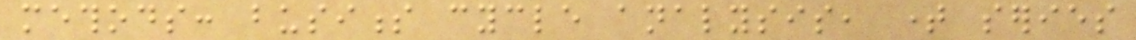methods: business cycle analysis, time series
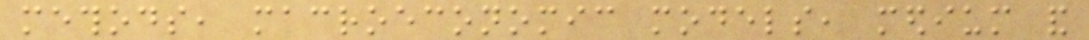methods, macroeconomic models, medium and
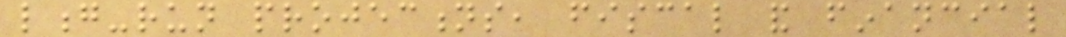long-run projections, fiscal and financial
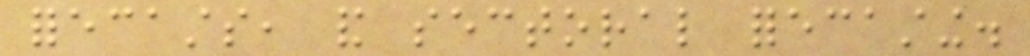forecasts, and sectoral forecasting.
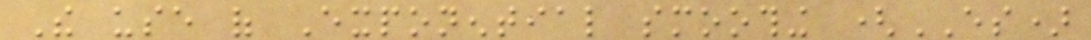The use of Exponential smoothing (ES)
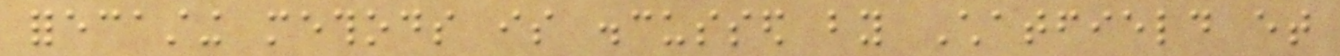forecasting methods is discussed by Chatfield et
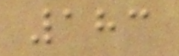183
